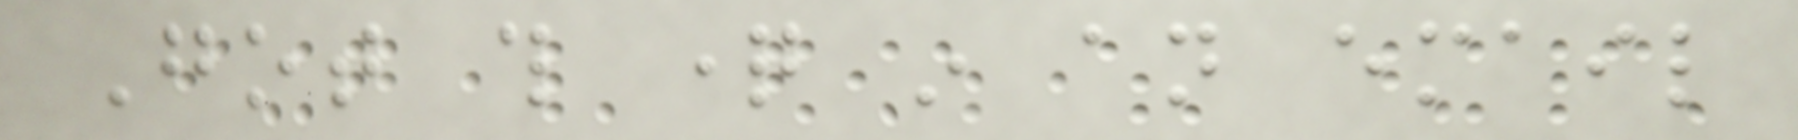Got this question in an email
